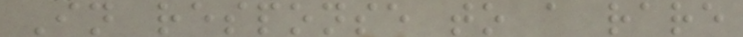In response to a rare
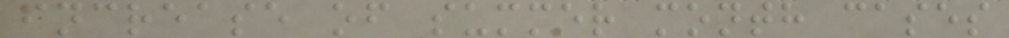increase of summer month cases
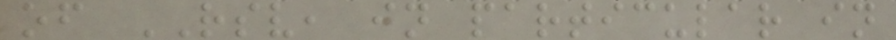of RSV, in particular in
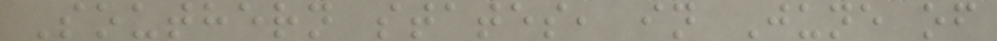Southern states, in June of
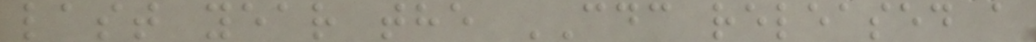last year the CDC released a
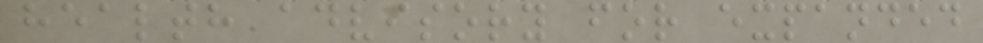health advisory for expanded
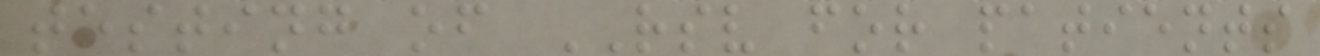testing of RSV for patients
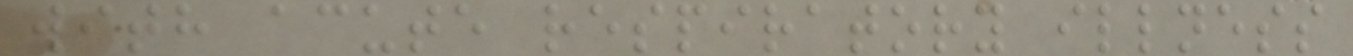with acute respiratory illness
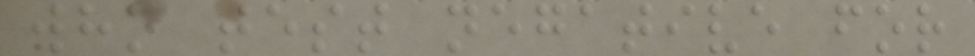who test negative for
